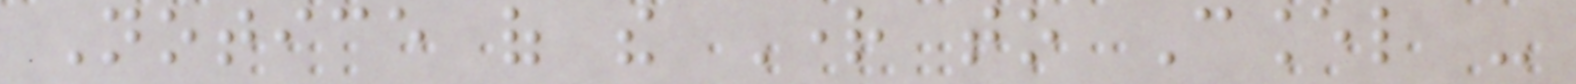Notice of the Right to Cancel -
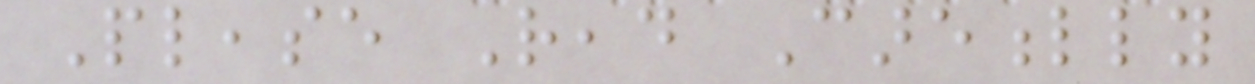Please Read Carefully
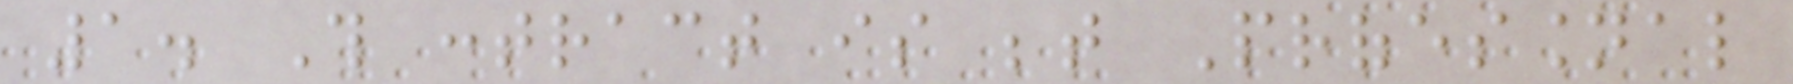1. This contract is between Professional
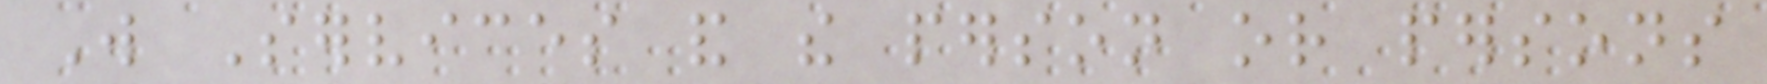Will Services and the person or persons
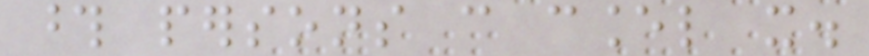those persons can cancel it.
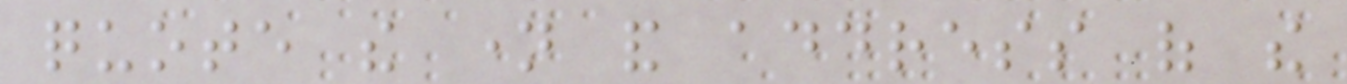quote the name and address of the
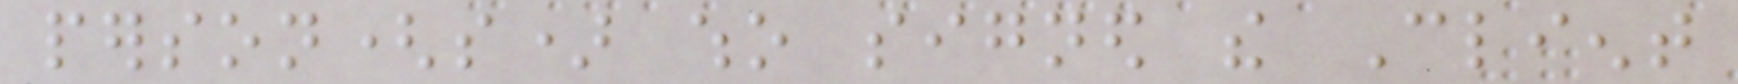person(s) who signed the Client
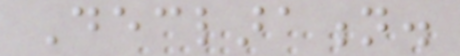Declaration.
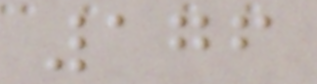176
